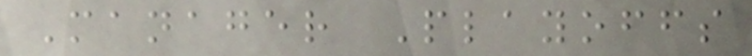Manager Playoffs
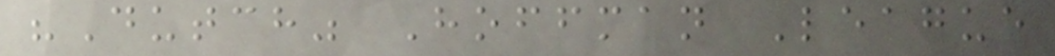"Dutch" Hoffman League
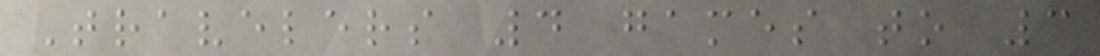Travelers 4 games to 3
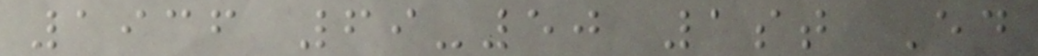1936 69-50 1st Ed
